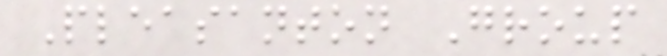Pleasanton Group
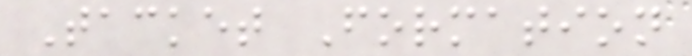Tacket Formation
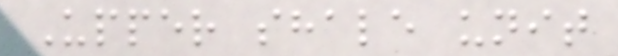Upper shale unit
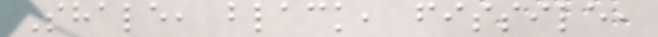Shale, black, fissile,
